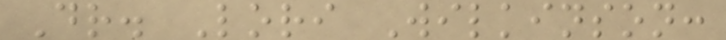Dr. Lori Wilkinson:
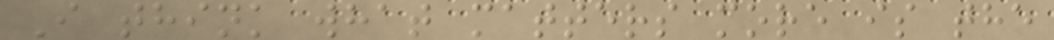I think what matters more is the
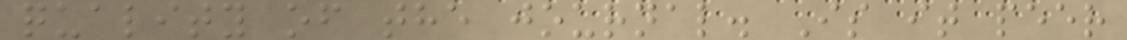quality of the journal. Is it peer
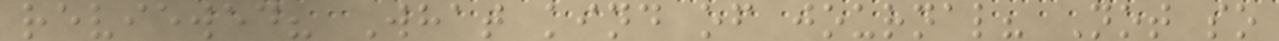reviewed? What kind of journal? Not so
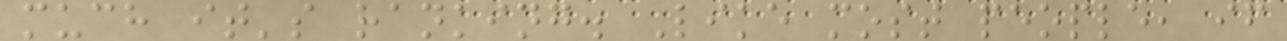much it's ranking. Like most people, if
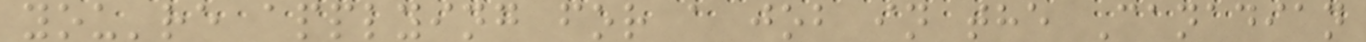you're applying for a job in the Canadian
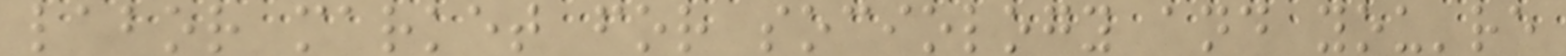labor market for sociology and you're
